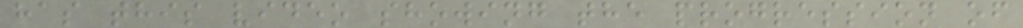has this video showing the progression of
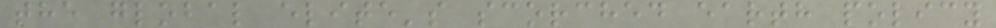the global elite's scorched earth policy
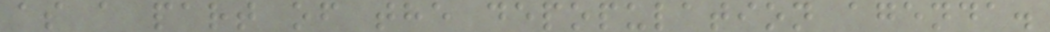as a part of the depopulation agenda.
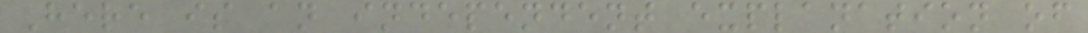Here is an independent explanation of
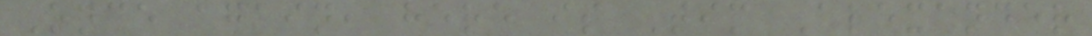Once again, here is Tim Alexander
